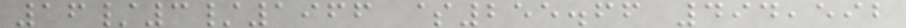16/3/1966 $255.66 494,592
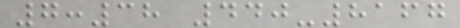7:38 440-8167
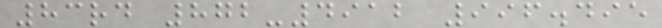83rd 872-4912 996.495
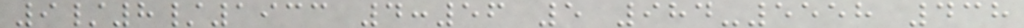9/8/1933 4:56 5 984-5558 438
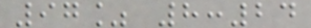97% 8:24
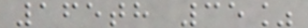165th 35%
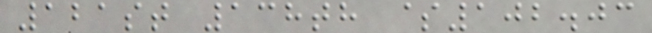121st 138th $102.03
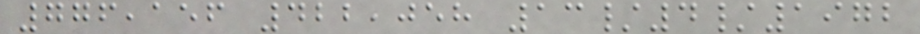776,156 422,058 13/4/1972
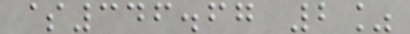$346.67 2%
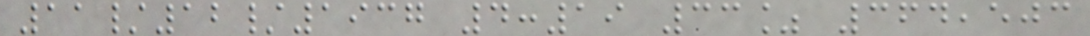11/12/1937 4:19 33% 364,503
